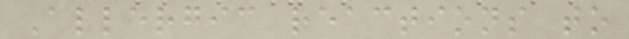Allergic reactions to
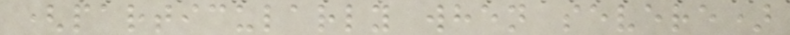(particularly when severe)
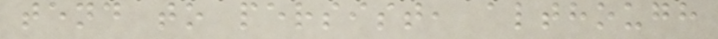tend to persist, although
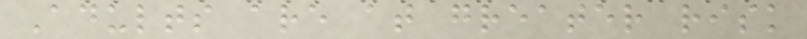Adults are at greater risk
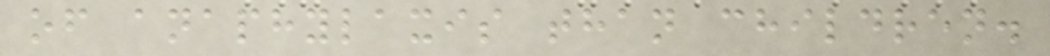of anaphylaxis than children.
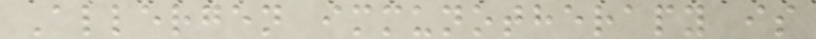Allergen immunotherapy is
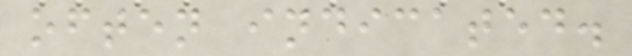often indicated.
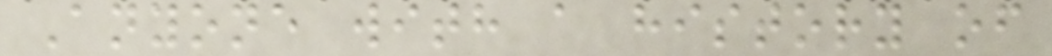Anyone with a history of
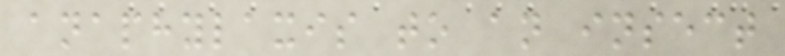anaphylaxis to an insect
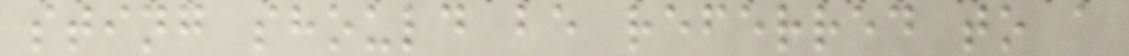sting should be referred to a
